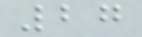27
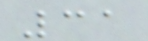31
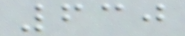630
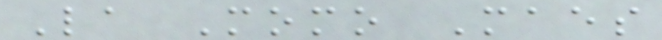La Momo Maes
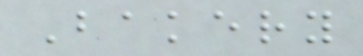Bakery
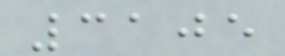3105
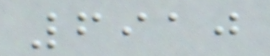6910
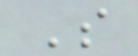S
